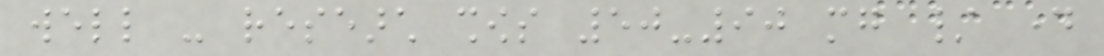well - research shows 50-90 mg / day
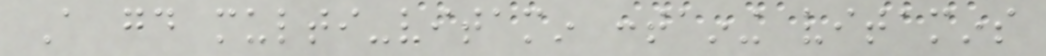A good multi-vitamin containing vitamins
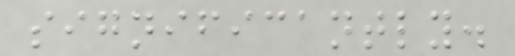significantly.
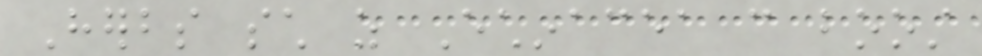Herbs such as Echinacea can boost
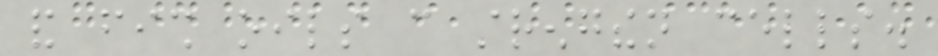and fish oils can strengthen cells.
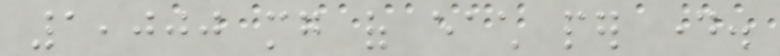1,000 mg of each per day.
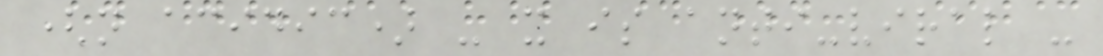(not acidic) - it is anti-viral -
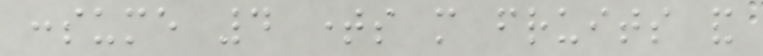consume 4 times more fruits and
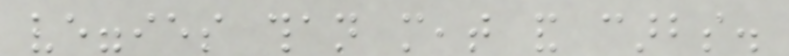veggies than meat and carbs.
